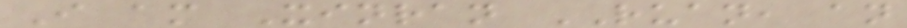I am Xinran RUAN, an
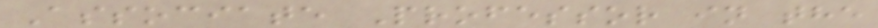Associate Professor in the
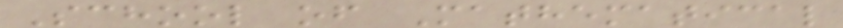School of Mathematical
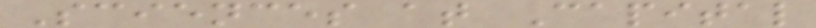Sciences at Capital
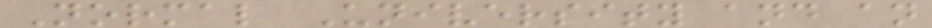Normal University and an
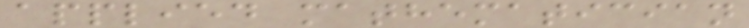applied mathematician
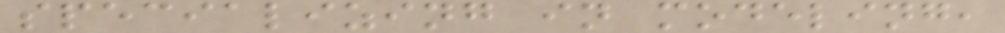specializing in modeling,
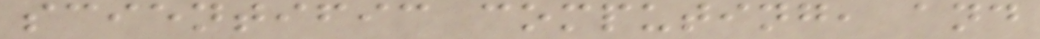scientific computing, and
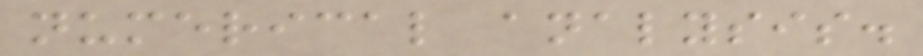numerical analysis.
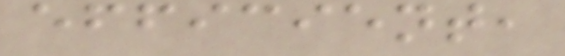efficient,
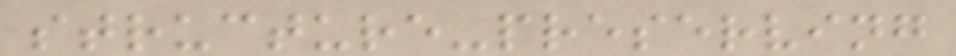structure-preserving
